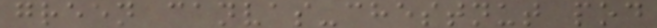green canvas-chestnut pod
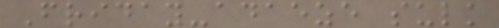Friday-adaeze sulk
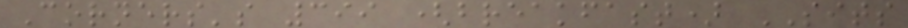Corners's 399 (breakfast) SITS
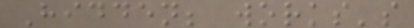Hidden; works's
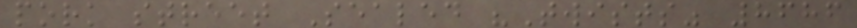pork street Sealed "Twists" 8686
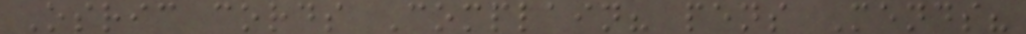Osric cords Complain? pens Mends?
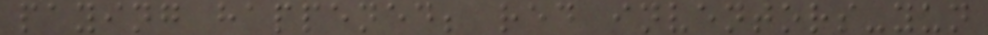paying happened; red inventors-yun
